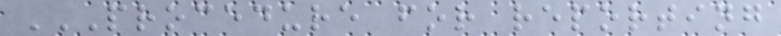PROCEDURE FOR REPORTING
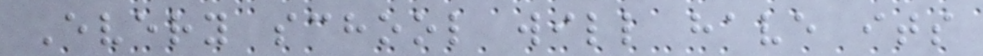Every school will have its
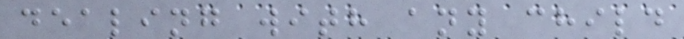dealing with any child
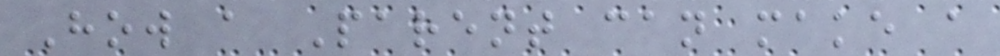How a Parent can make a
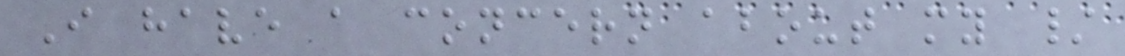I have a concern about my /
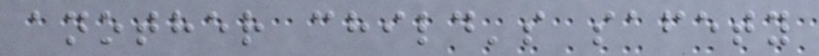another child's safety
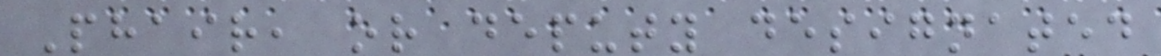Phair, or deputy designated
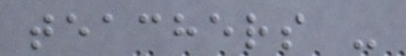teachers -
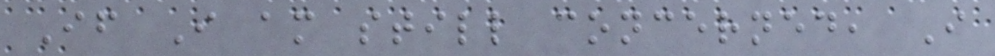If I am still concerned, I
